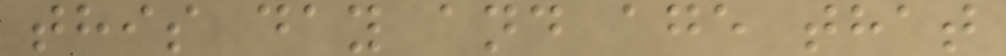this day and age that
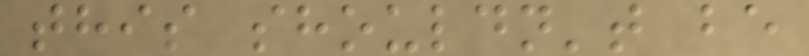this shouldn't be
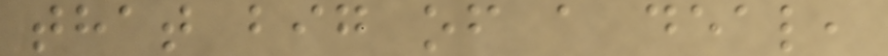that big of a deal,
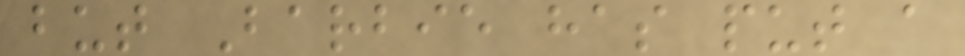but Barbie has put a
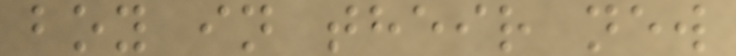boy in their new
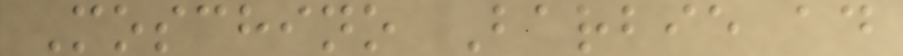Moschino Barbie ad
